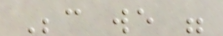Because we were
